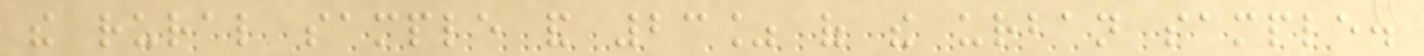the rural sample and 23% of the urban sample.
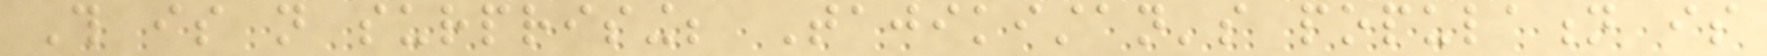This is not surprising; Tajikistan's population is
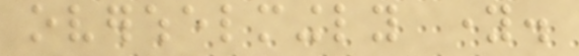overwhelmingly young.
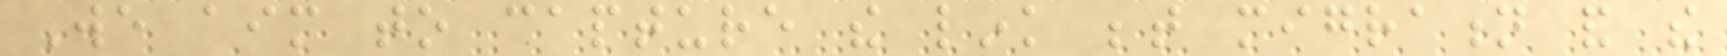We aim to capture the link between migration and the
